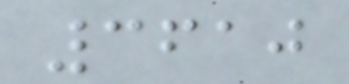3610
